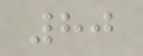80
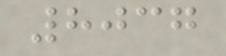8037
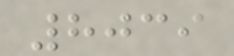8039
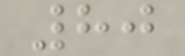80
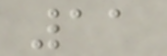11
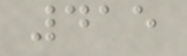415
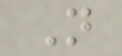N
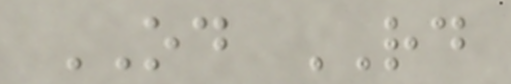OD RD
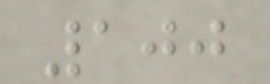100
